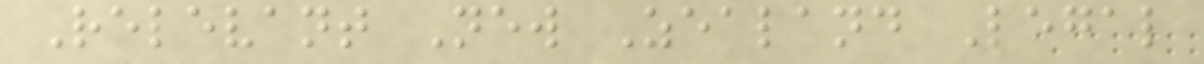Relevant New Zealand Legal
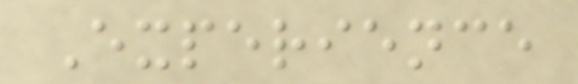Experience
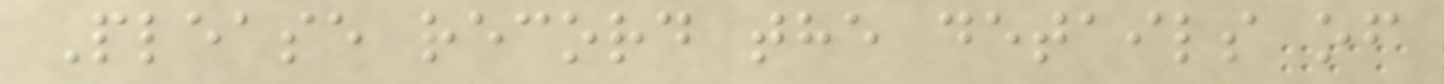Please record the details of
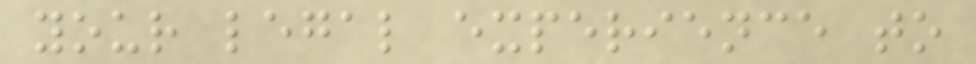your legal experience to
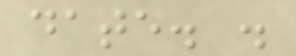date. .
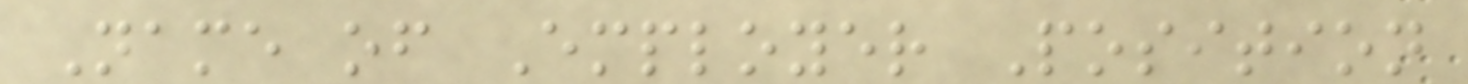Name of Employer Position
